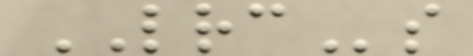LRCs
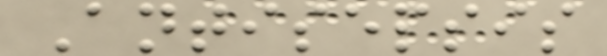Antisepsis
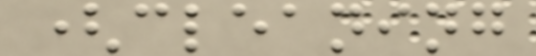(cleaning
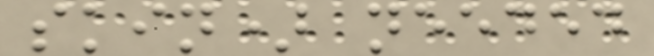skin) needed
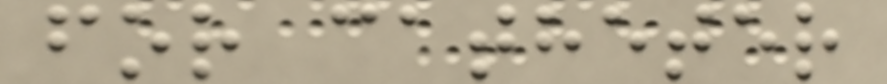for catheter
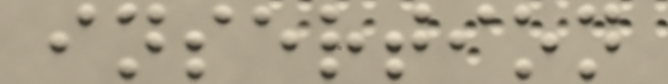insertion
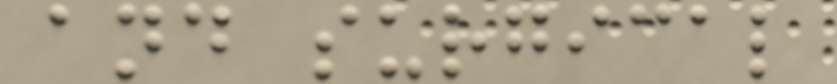and surgical
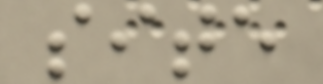site
